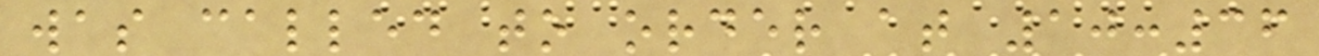was called to order at 10:36
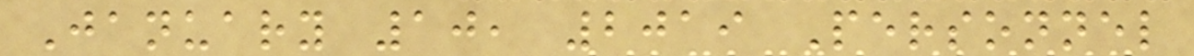January 10, 2019 Personnel
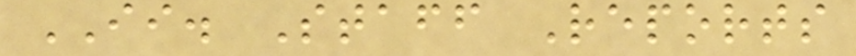II. Staff Reports
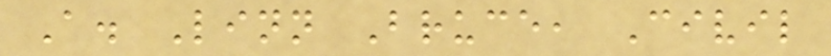A. Linn Bruce, Civil
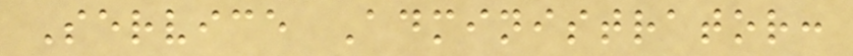Service Administrator:
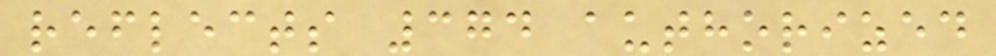reflects 374 authorized
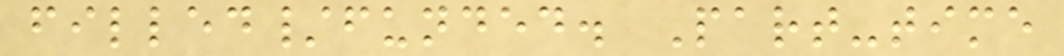filled/funded. Part-time
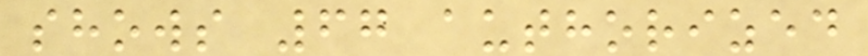shows 67 authorized
